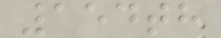154th
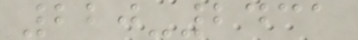220-2431
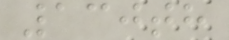130th
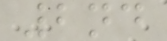2nd
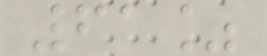61%
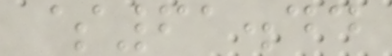$61.44
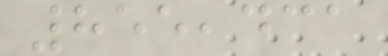855,431
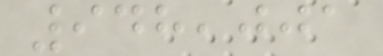948,001
